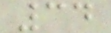34
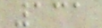131
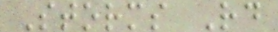Storms Rd
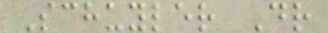Schuyler Dr
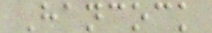Hancock
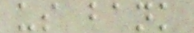us bank
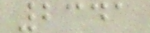2341
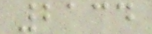2134
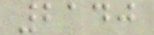2140
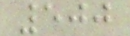500
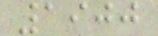1900
